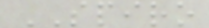SPIRO
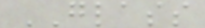GLASS
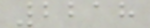2218
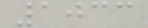1033
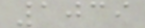1039
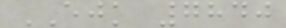EJK 7840
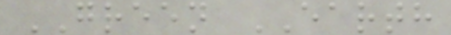GREEN EARTH
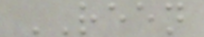REEN
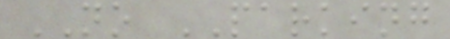NO PARKING
